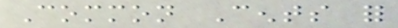Common Cents for
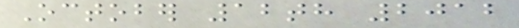October 12th 2012
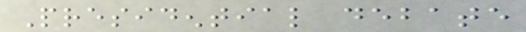Presidential debate
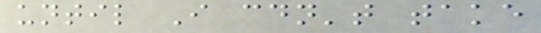until I couldn't take
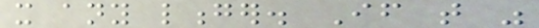it any longer. If that was
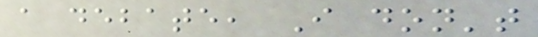a debate, I don't
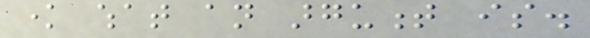know what an argument is.
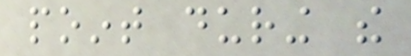point during the
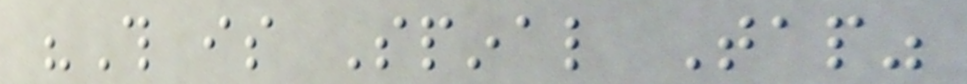"This is Spinal Tap"
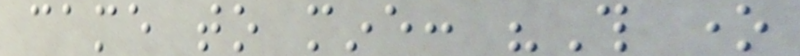came to mine: "This one
